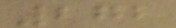272
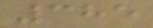385
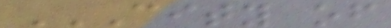CITY OF
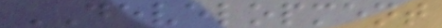DEVELOPMENT
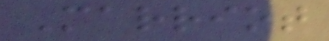Marriot
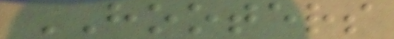HOOTERS
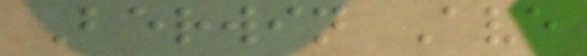Berwin Ave
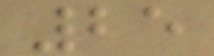25
